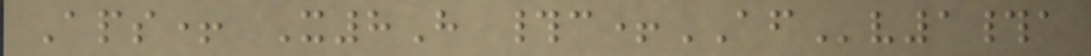Aps+ X8H #c+AFv1#a
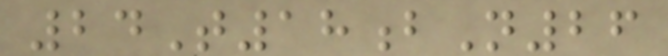24T18bN26
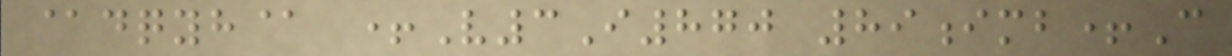@dqyh@ +V3I870 89imb+C
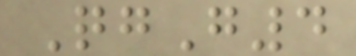QgG4
